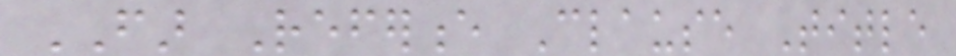FAR Reference Clause Title
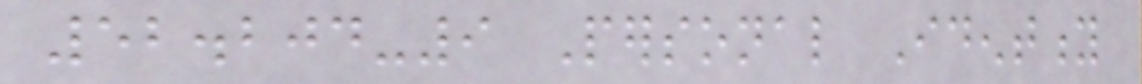52.204-9 Personal Identity
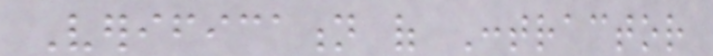Verification of Contractor
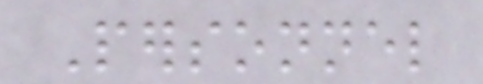Personnel
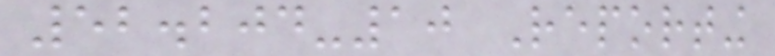52.204-10 Reporting
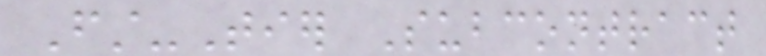First-Tier Subcontract
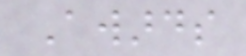Awards
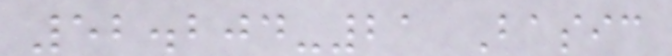52.204-21 Basic
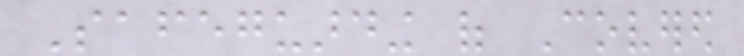Safeguarding of Covered
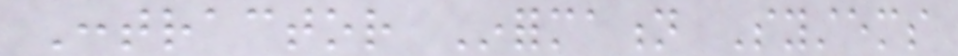Contractor Information Systems
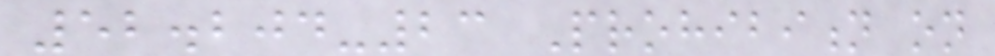52.204-23 Prohibition on
